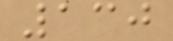130
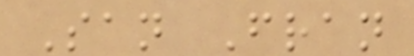San Fran
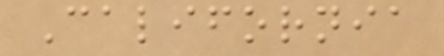California
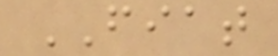FIAT
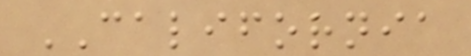CALIFORNIA
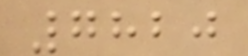7820
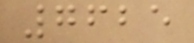7625
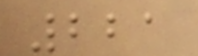221
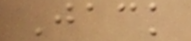Jack
